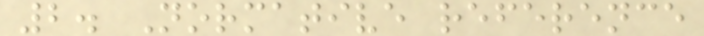2. Normative reference
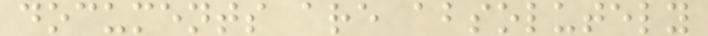documents are absolutely
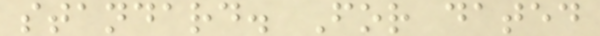standard. For dated
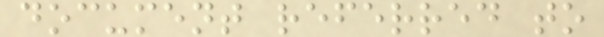document referred to
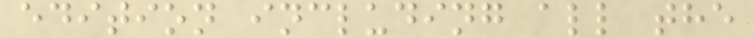edition including all the
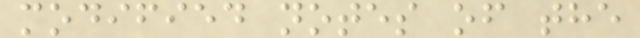modified notes of the
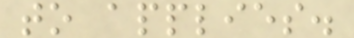to applies.
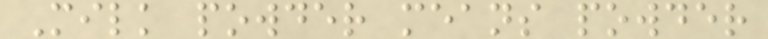Milk powder means powder
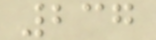237
